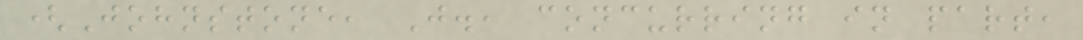(Johnstone, J., concurring in part,
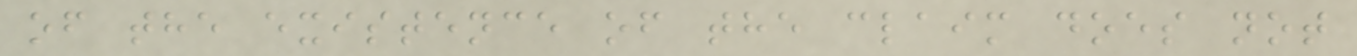of the existence of the claim does not
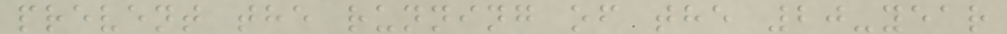prevent the running of the 20-year
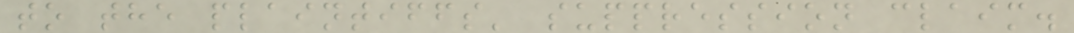to the plaintiffs' suppression claim.
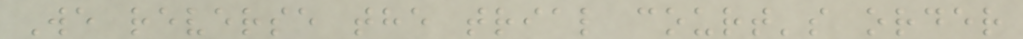We reverse the trial court's order
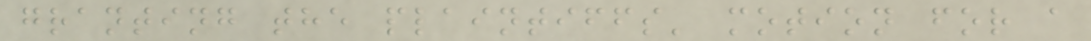granting the plaintiffs' motion for a
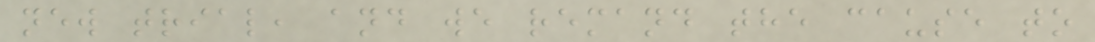new trial, and we remand the cause to
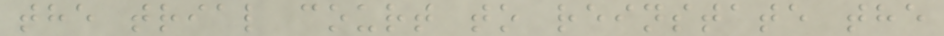the trial court to reinstate the
